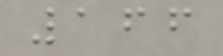166
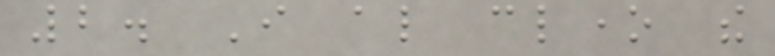2. I also clone the
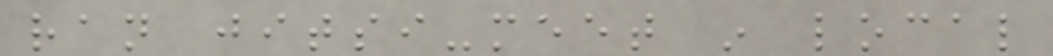ran jitsi-meet in local
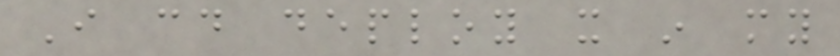I could deploy it in my
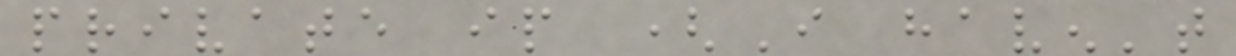private ip (I haven't
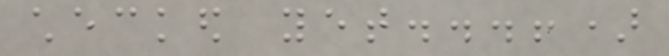checked yet...!)
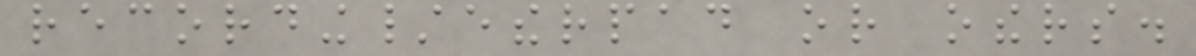recording/etherpad or others.
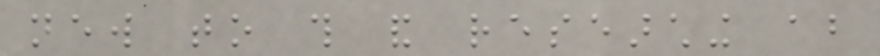new to this and researching about
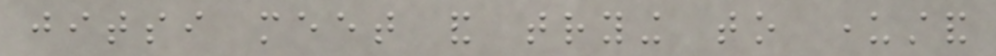jitsi meet and trying to understand
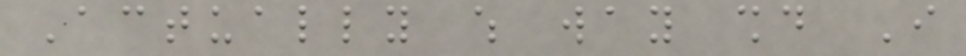Actually which way should I
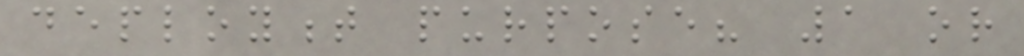deployment purpose? 1 or
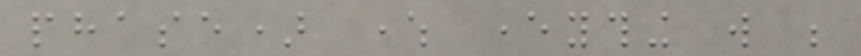phase) where everything will be
